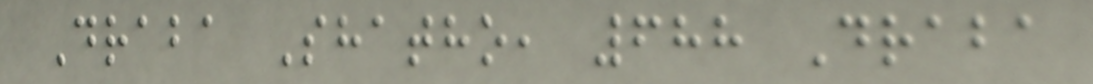Draba Shatho, 688 Draba
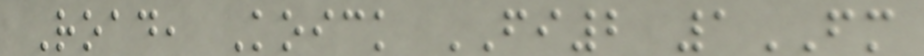Road, Koick FI2 1FM
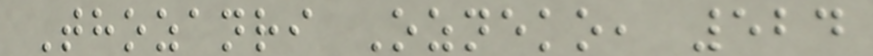Thozanri Ozneko, 524
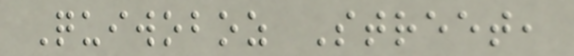Quiwoboz Street,
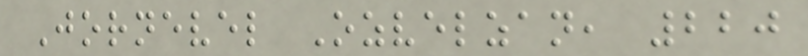Jornevel Ozvelzan, 220
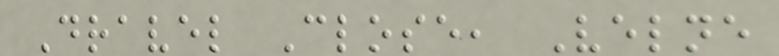Dravel Close, Velne
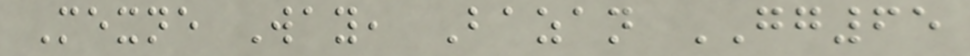Mexne Way, Bazan GG65
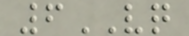6VQ
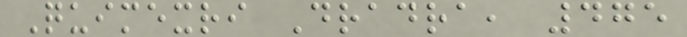Quimexri Dradra, 475
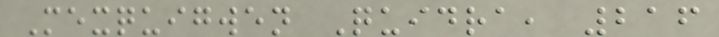Mexquigwen Quidra, 216
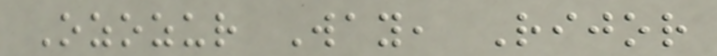Ozozur Way, Rijor
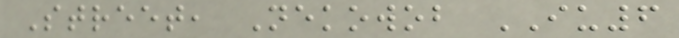Street, Nekowob IU6
